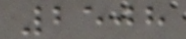2508
